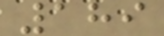189
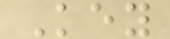Key
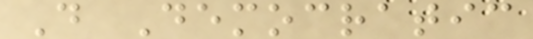D Democratic
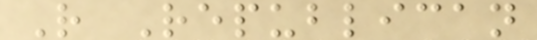R Republican
